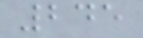245
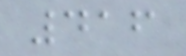416
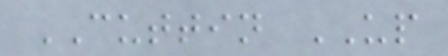CUTTIN UP
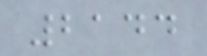2144
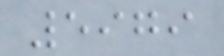5979
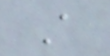A
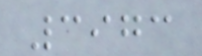3973
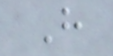H
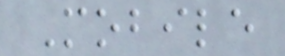Mobile
